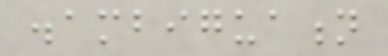disambiguation
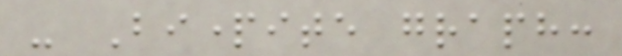- Bipartite graph:
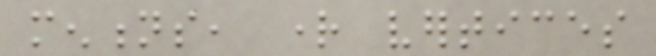mentions, right vertices
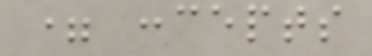= concepts
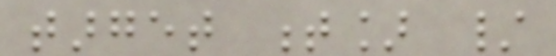target t] /
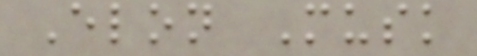Elon Musk
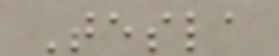Tesla
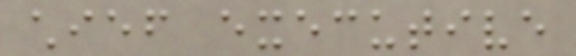chief executive
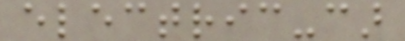electric-car
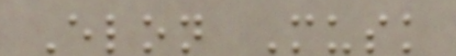Elon Musk
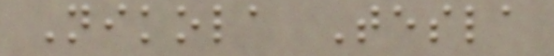Nikola Tesla
